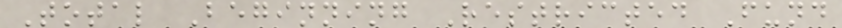Total Beginning Restricted Fund
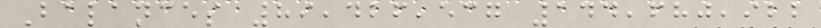Balances 89,426,537 144,680,922
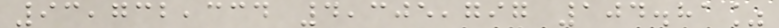93,732,334 4,305,797 104.81%
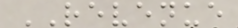REVENUE
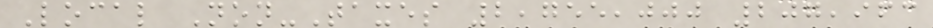Local Non-Taxes 2,755,000 207,963
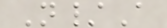N/A
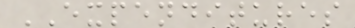EXPENDITURES
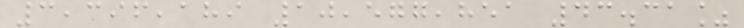3,396,189 10,577,851 43.31%
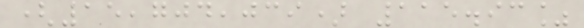(15,704,039) 115.93%
